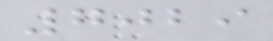7029
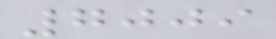7009
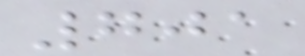701
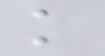k
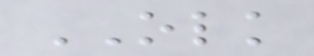OLK
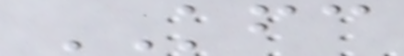KFC
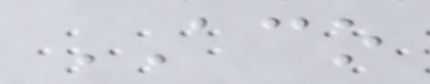ACO
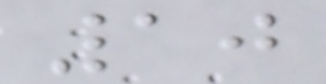10
